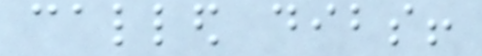called dibs!
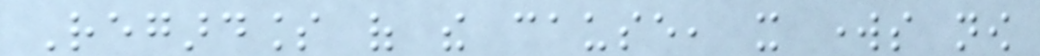Regardless of the cause, it works now
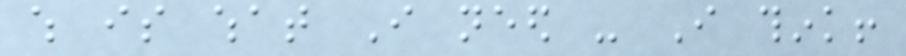which is what I need - I think!
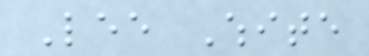Lee White
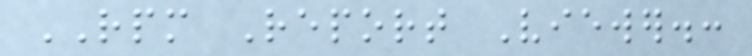RPM Report Viewer.:
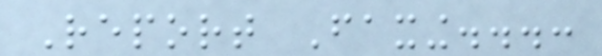Report Faxing...:
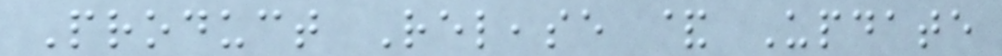Product Release & Update
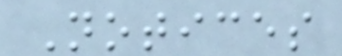Notices
